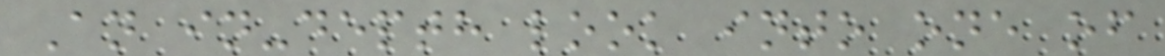An in-depth look into one of
